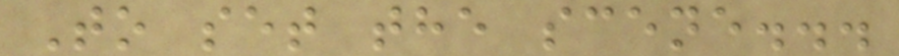To set the scene...
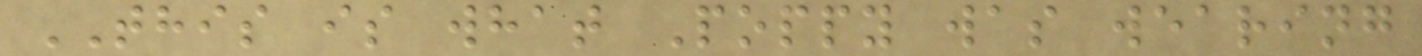THIS is what Poppy was wearing
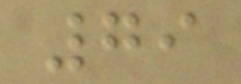79
